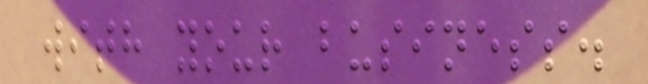with your business.
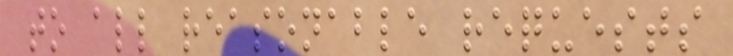to all reasonable requests
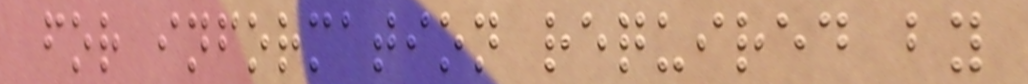for information required by
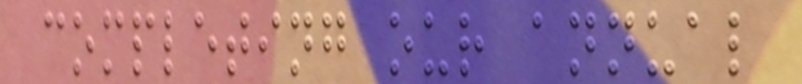completing our annual
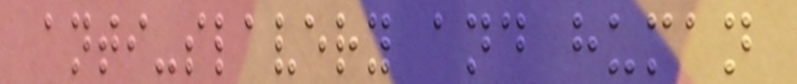anti-slavery and human
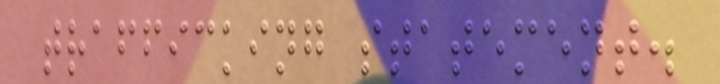trafficking statement.
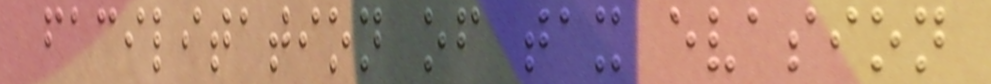facilitation of tax evasion
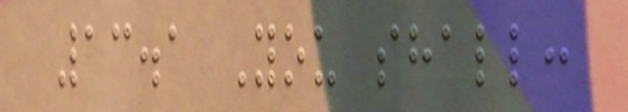13.1 You shall:
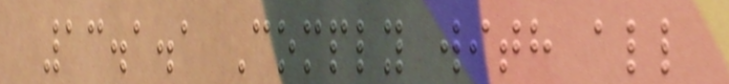13.1.1 Comply with all
